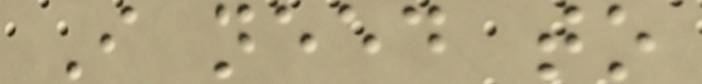I need to
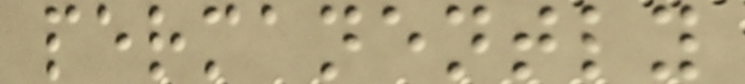permanently
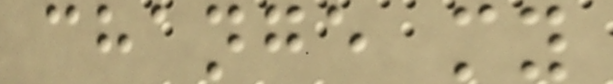change my
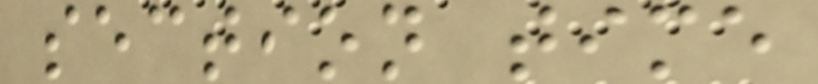section time
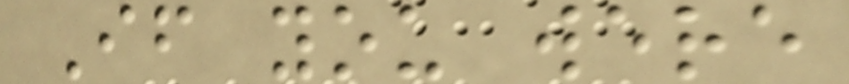If you were
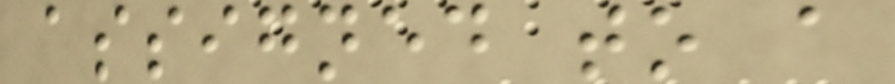assigned to a
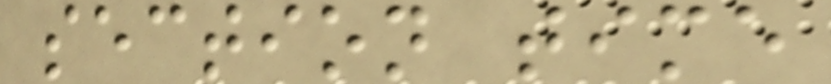section time
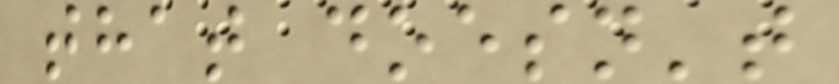that doesn't
